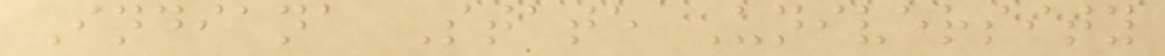Indiana State University
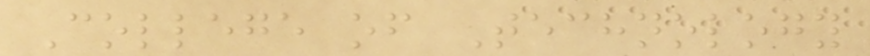College of Technology
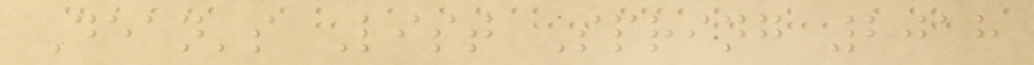Dean's List Spring 2018
